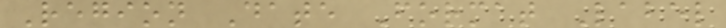Region Date Format Label
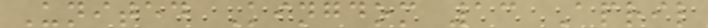United Kingdom 13 April
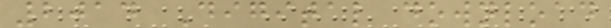2014 Digital download
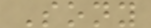Sony
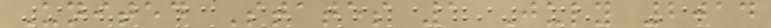United States 1 July 2014
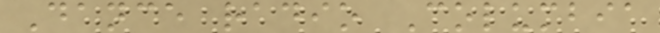Dance radio Columbia
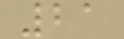21
